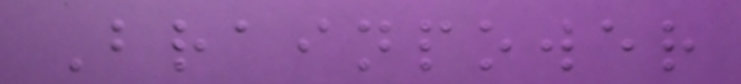Brainpower
